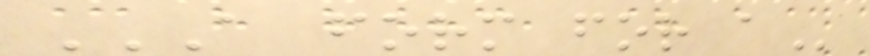A FORM FOR A
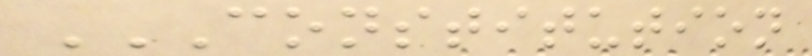CONSTITUTION
